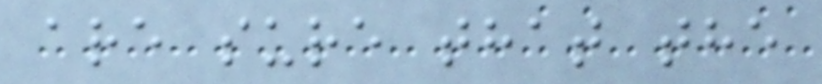are sure that the
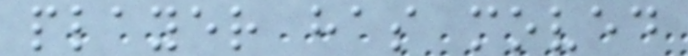player has moved
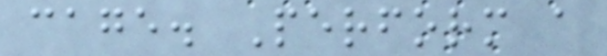cage. Perform a
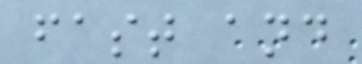fast and
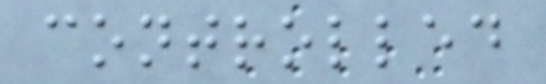controlled
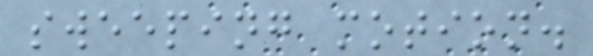sweeping motion.
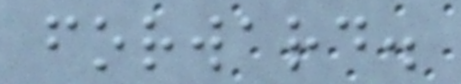forward.
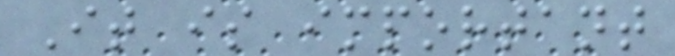It is important
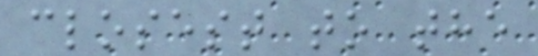closest to the
